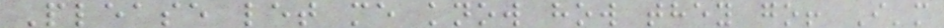Please let me know how they go! I'm
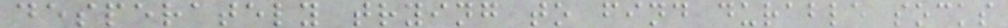desperately trying to find durable socks
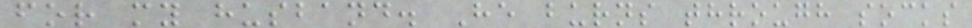for my husband. He burns through socks
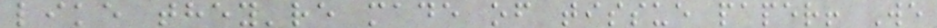like they're made of tissue paper! We
